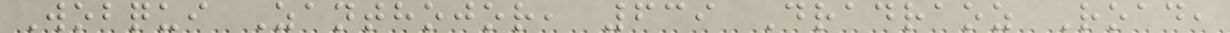Wobqui Zanthojor, 639 Dradraoz Road,
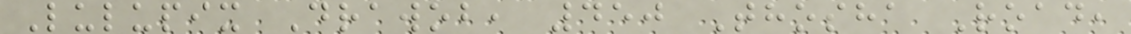Lulupix Drawob, 450 Thosha Road,
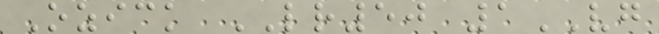Ozick LR50 1VG
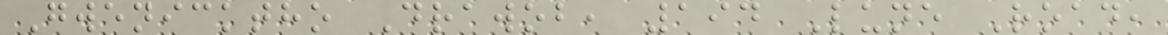Gwenicktho Drawob, 194 Lune Road,
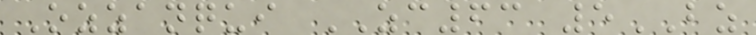Ozzanqui ZC63 5BZ
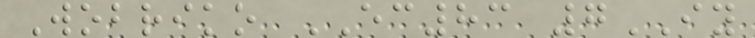Wobriko EC83 7IY
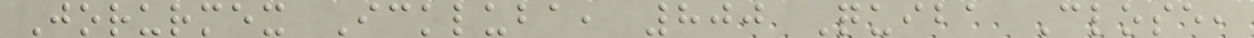Jorurmex Ickluba, 800 Quiba Close,
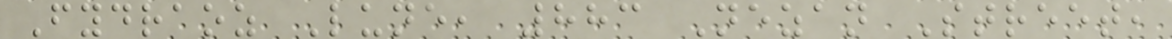Fydraoz Lune, 883 Nezan Street,
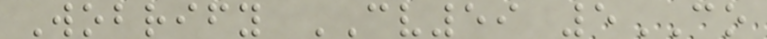Wobrify CV59 5CO
